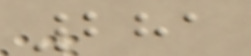281
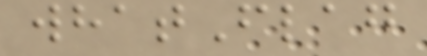whatFlag
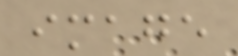image
